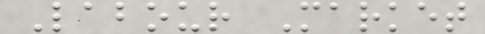Labour Market
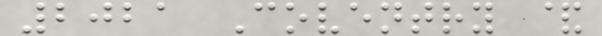2021 Coventry &
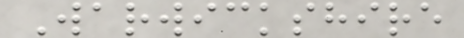Warwickshire
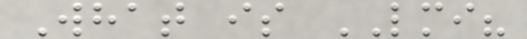What is LMI?
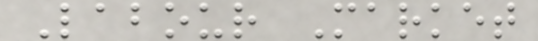Labour Market
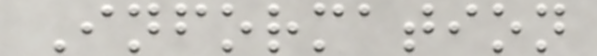Information
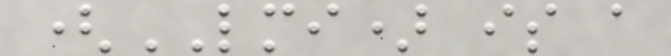(LMI) is a
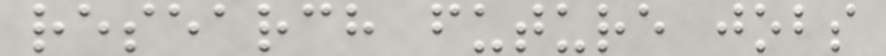research future jobs
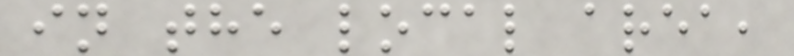in the local area,
